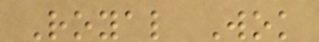Royal Wok
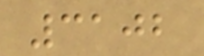3102
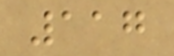117
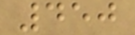450
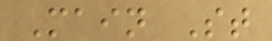Main St
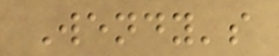Wendy's
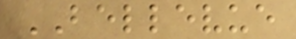BELLEVUE
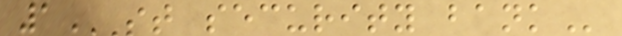1ST SECURITY BANK
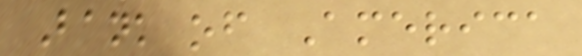Bank of America
